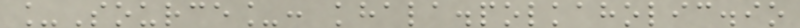_Source_: khala.polkaholic.io
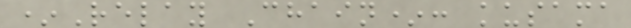*Relay Chain*: kusama
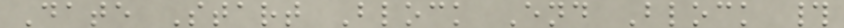Date Start Block End Block #
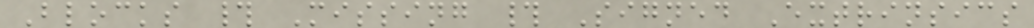Blocks # Missing # Signed Extrinsics
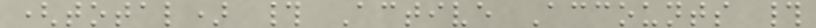(total) # Active Accounts #
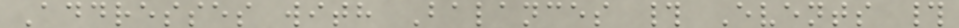Addresses with Balances # Events #
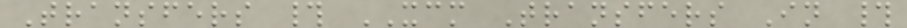Transfers # XCM Transfers In #
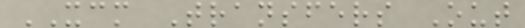XCM Transfers Out
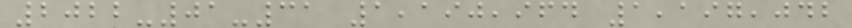2022-01-31 1,190,964 1,197,042
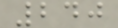240
